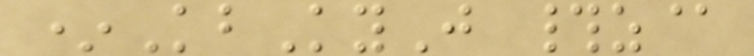*KbKyJ #z@
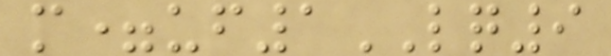m=uf1LQ9
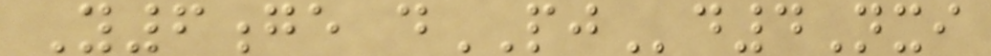Y6ge dPJd4Nxi
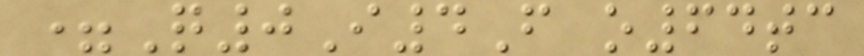=Q0I4F o64tc
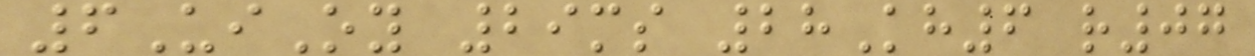6UiOy 29ms 28Kh6 r07
